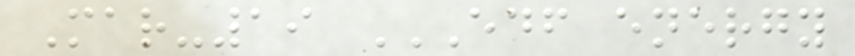Mar-19 EDF ENERGY
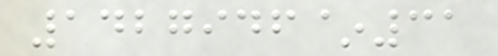1427946~31
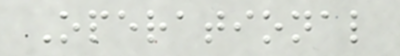Operational
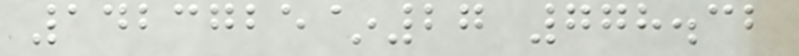1423725~27 778.32
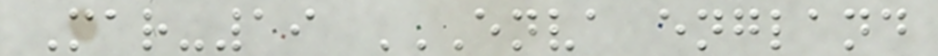Mar-19 ENVA ENGLAND
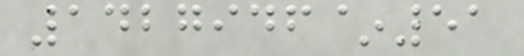1427946~51
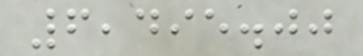6,495.00
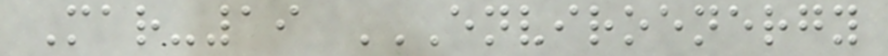Mar-19 ENVIROENERGY
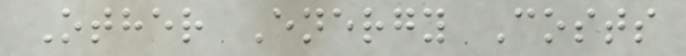Other Energy Costs
